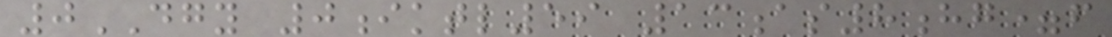0DGY 0iktl59 13as8hg=f
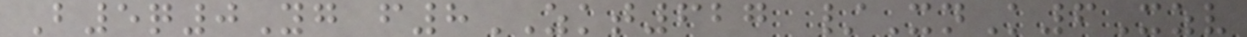B5q0Yg f8ZKT627 /XnK6Xzv
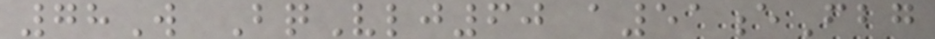78W BqVlj60 a51eFbg
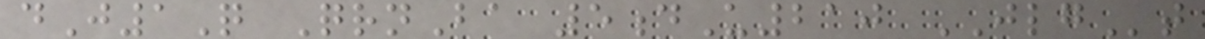dJ1Q QrnBa 5dU210 JLGt
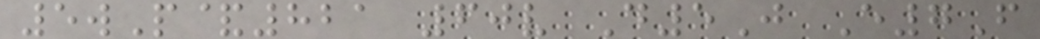5wP&821 60v D5J E7F
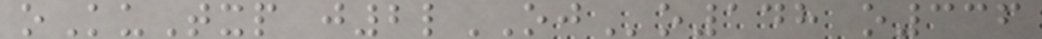oKuTxp j2lOJo148 o336
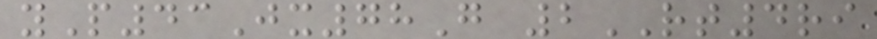yP43Jx78G 2RT4ri
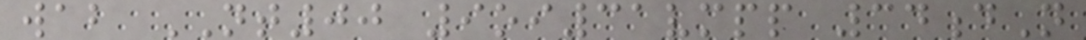wab NT00 9oi31vmpp 34dN
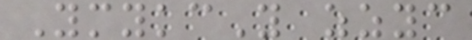YmykcY zzyc
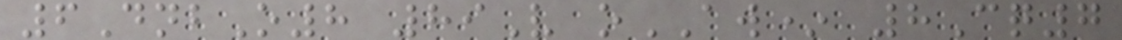6DnbO8 89V oAW* 8Cq7
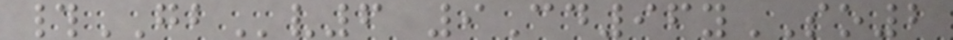#GBv6 9Cd96ySO2
